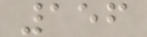156
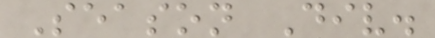Season Div.
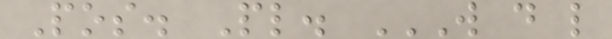Pos. Pl. W D L
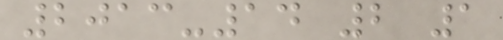2013-14 2 1
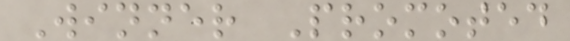Winner Promoted
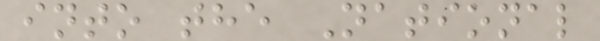into the National
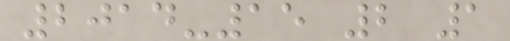2014-15 2 1
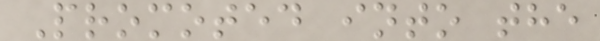Promoted into the
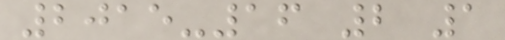2015-16 2 1
